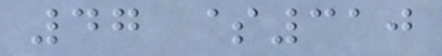47 $310
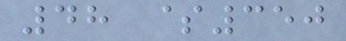48 $350
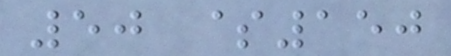50 $150
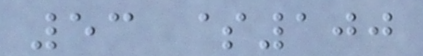53 $100
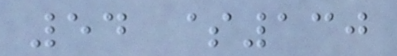54 $130
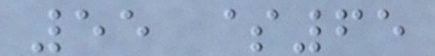55 $65
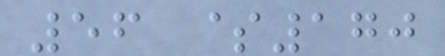56 $170
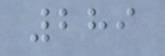289
